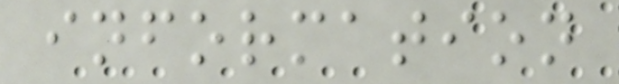information
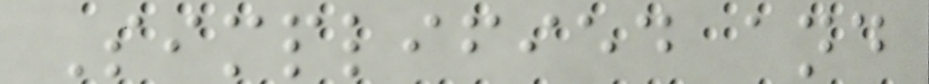Simplified and
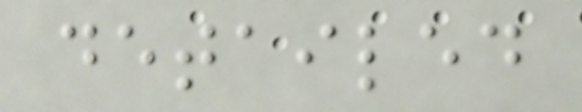detailed
